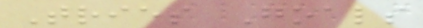Tries Goals
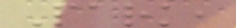Park,
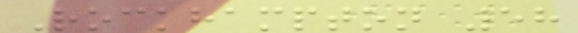Rockhampton 58
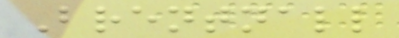Brentnall
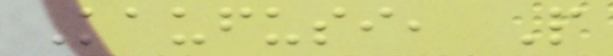Kaufusi, P
